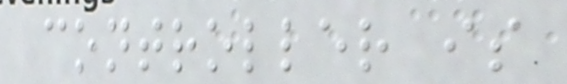controller is
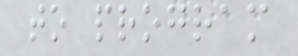to program
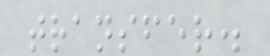transfer.
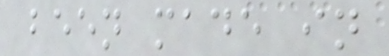been made in
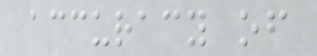accuracy of
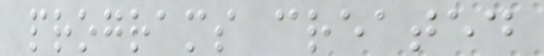programs created
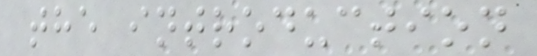the introduction
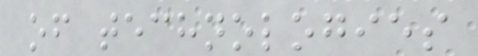of technologies
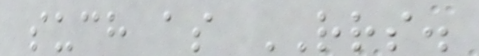such as RRS.
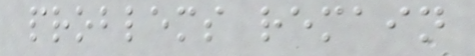problems remain
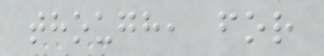though, for
